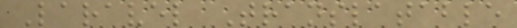Laravel Translatable
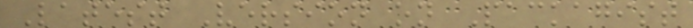Latest Version on Packagist
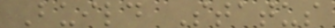Build Status
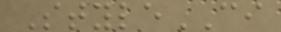StyleCI
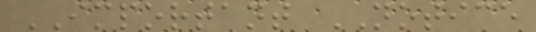IMPORTANT NOTICE
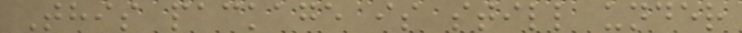This package is still under
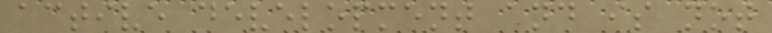active development and is not
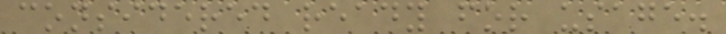considered ready for usage.
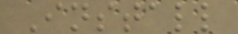Install
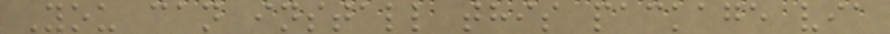You can install this package via
